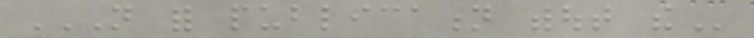NOT FOR PUBLICATION WITHOUT THE
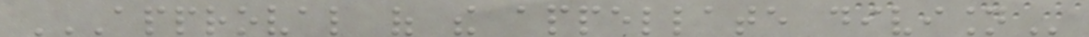APPROVAL OF THE APPELLATE DIVISION
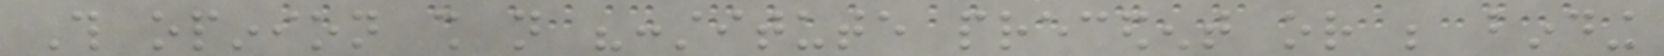This opinion shall not "constitute precedent or be binding
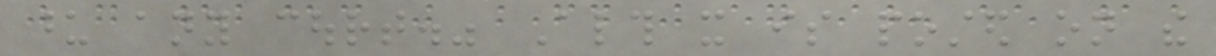upon any court." Although it is posted on the
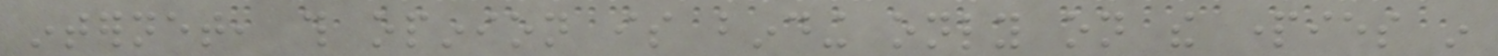internet, this opinion is binding only on the parties in
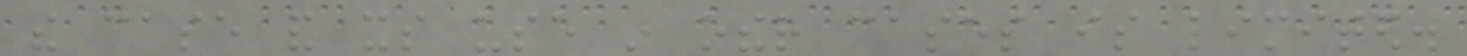the case and its use in other cases is limited.
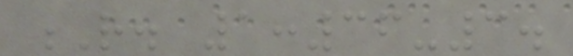R. 1:36-3.
